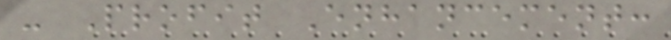- Profit Enhancement:
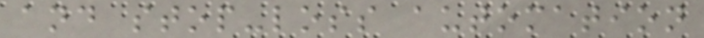and stop-loss automation
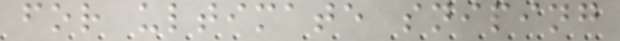for ultimate sniping
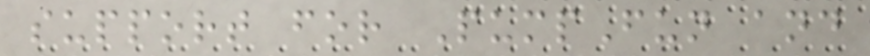support for PumpFun and
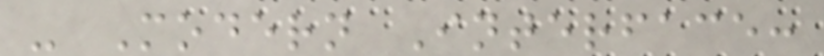- Modern Interface:
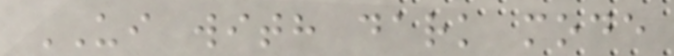UI with dark mode
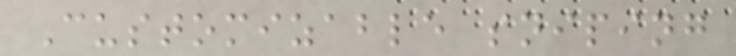Customizable sniping
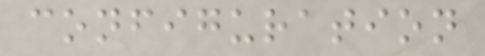configuration
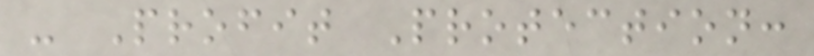- Profit Protection:
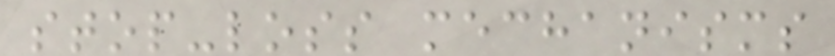stop-loss mechanisms
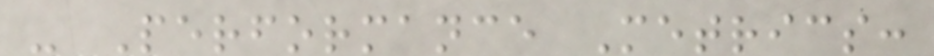- Performance Metrics:
